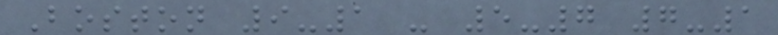Boston 9-1 - 5-7 7-1
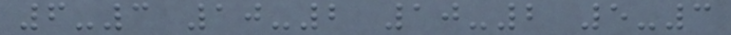6-3 10-2 10-2 5-3
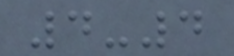4-4
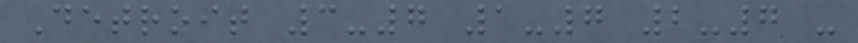Detroit 3-7 1-7 2-7 -
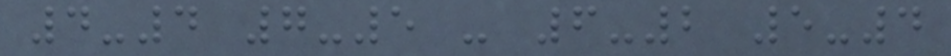4-4 7-5 - 6-2 5-4
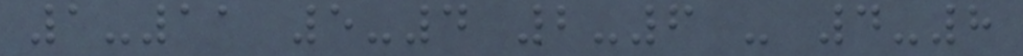1-11 5-4 2-6 - 4-8
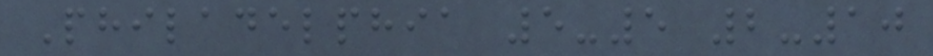Philadelphia 5-5 2-10
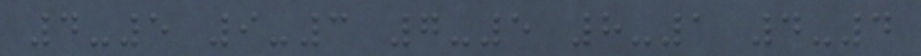4-5 9-3 7-5 8-1 4-4
